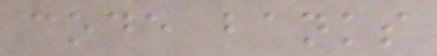code banks
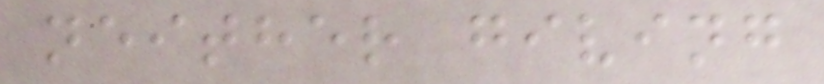neither giving
